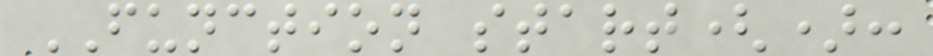FUNCTION start():
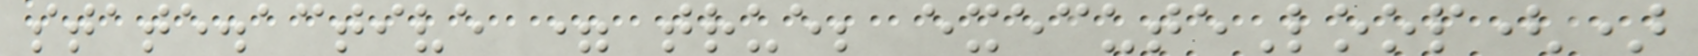state.active = true; executeLoop()
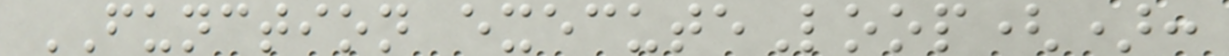FUNCTION executeLoop():
